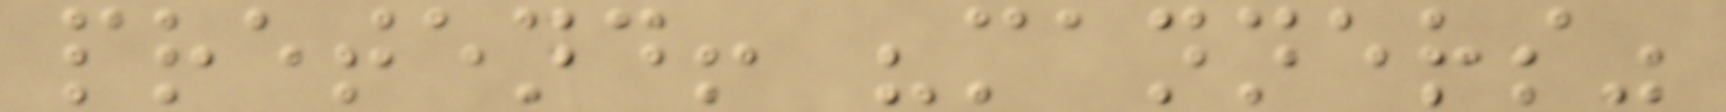pretend! "manners"
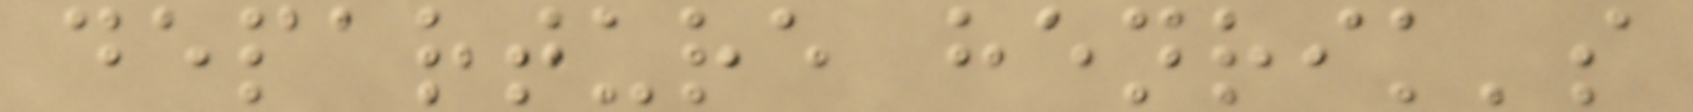departure henrik's
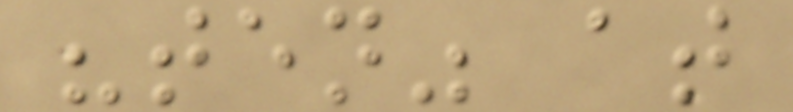"ten" at
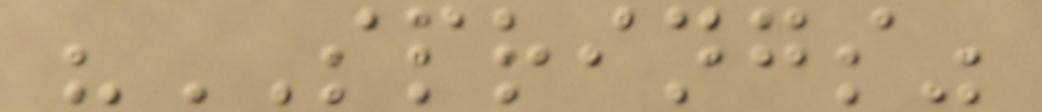"SPRINGS"
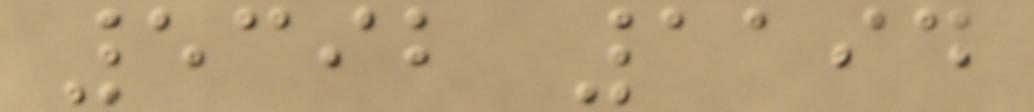5392 1194
